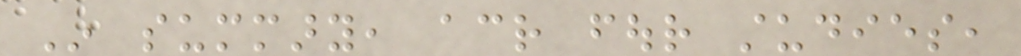In summary, across four studies,
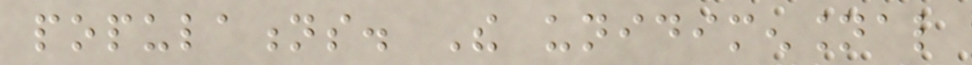populations. The unidimensional
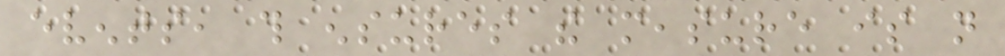events, this ensures the measure is not
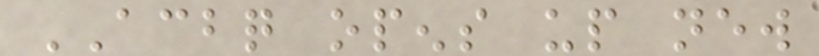ACBQ opens up new
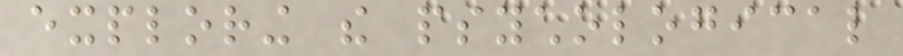exploring the psychological
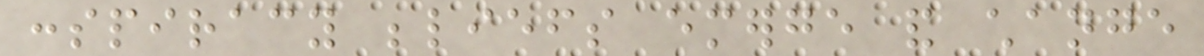conspiracy beliefs emerge and change
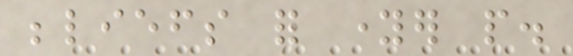beliefs for younger people.
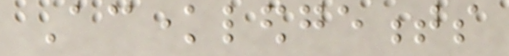Acknowledgements
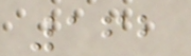162
